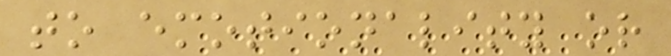to emotionality or
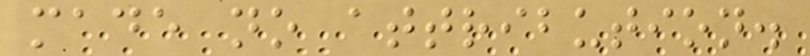made no attribution.
